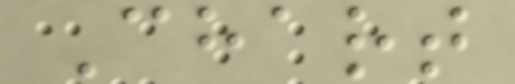Chart
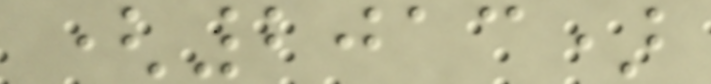(2013)
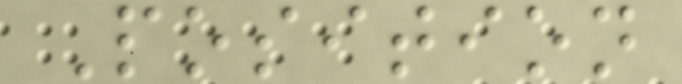Position
